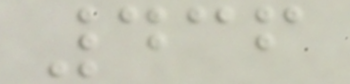436
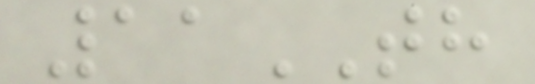11TH
